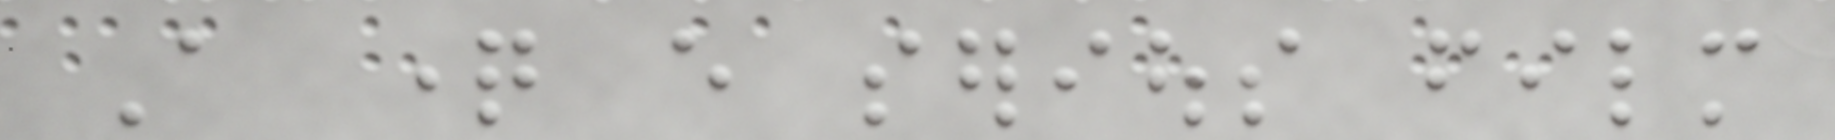A question every serious film
